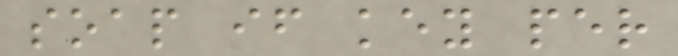soap if key per
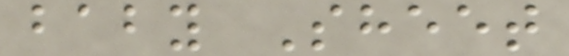baby Sheet
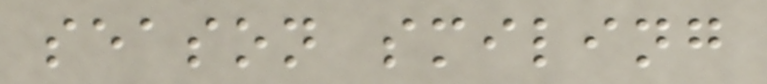season smiling
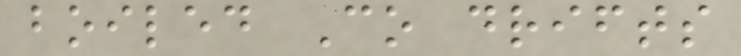boiled Co drifts
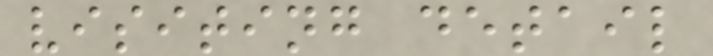visiting detail
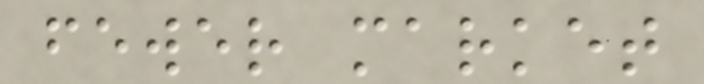fewer market
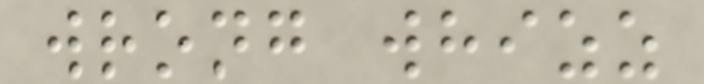wrong whizz
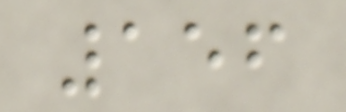156
